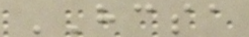HCSA
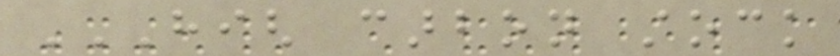HIGH CARBON STOCK
